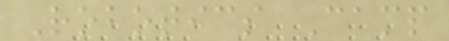Robotics Camp
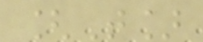[T]
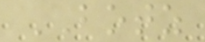BOTZ
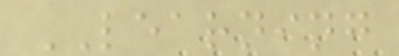LEARNING
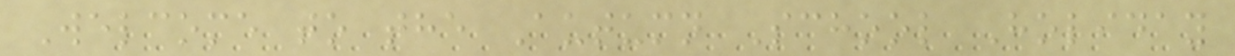Welcome to the Autumn School Holiday
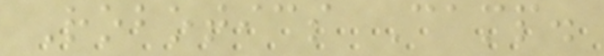Robotics Camp.
